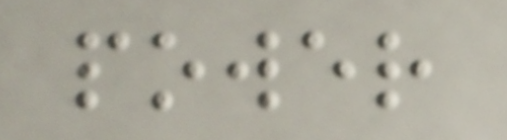power
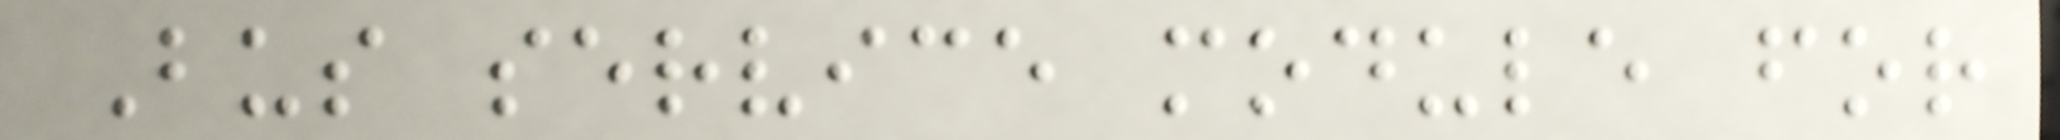Bus service module for
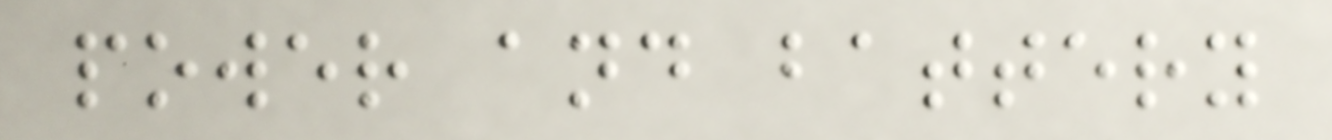power and battery
